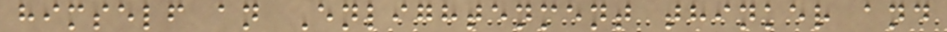himself an Enlightenment thinker and
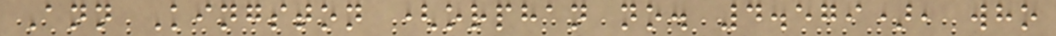Ann Kingston (orphan no. 4.579), who
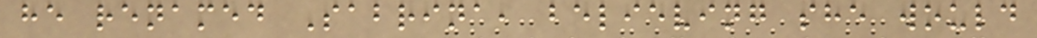he renamed Sabrina, believing she would
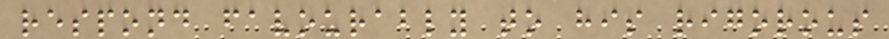respond favourably to his rigorous
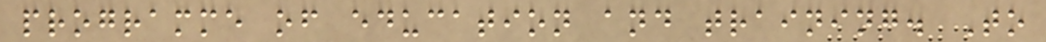programme of education and training. To
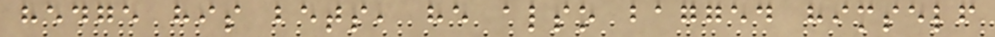hedge his bets, he also bagged himself
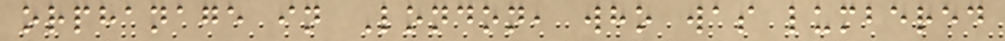orphanage in London, who was lumbered
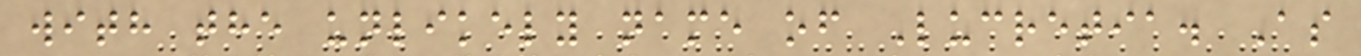with the unlikely name of Lucretia. As
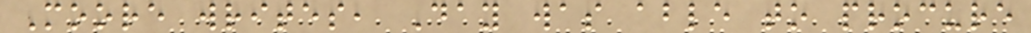Moore writes, Day was able to procure
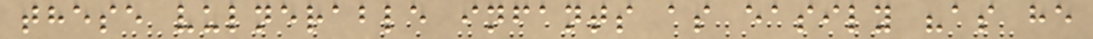these vulnerable infants as easily "as he
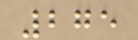275
